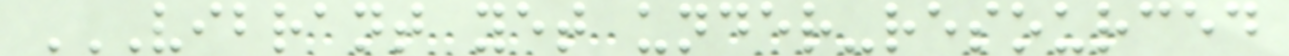VIBRANT YET UNDER-RESOURCED
